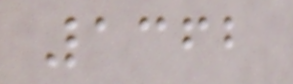1362
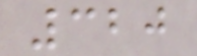320
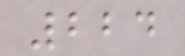224
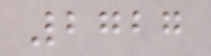2727
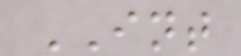INT
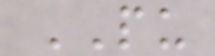PU
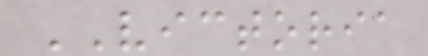VICTORIA
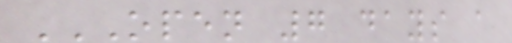OPEN 7 DAYS A
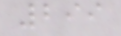299
